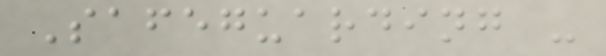Safeguarding -
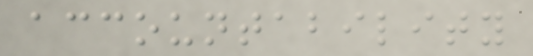accountability
